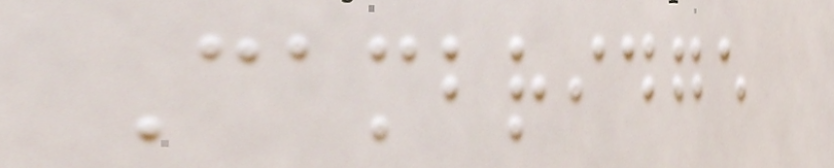Cambridge
